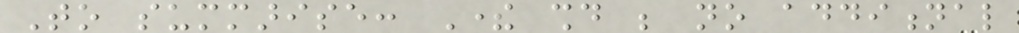To summarise: There should be no additional
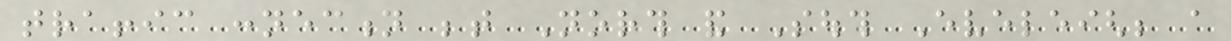traffic connection between North and South Eveleigh; a
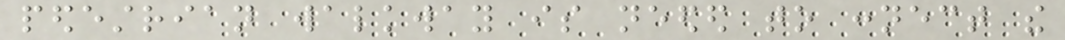pedestrian walkway is needed to connect the
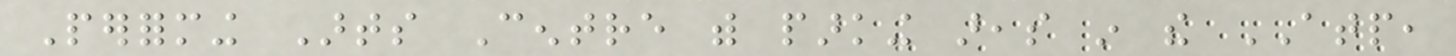Performing Arts Centre with parking areas in the ATP,
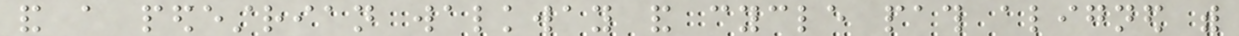and a pedestrian walkway and cycle path aligned with
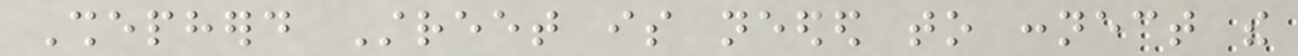Shepherd Street is needed to connect the
